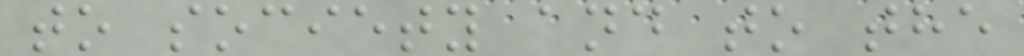to society and to the
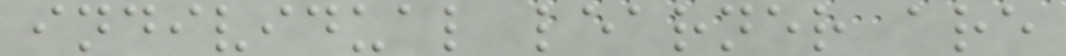individual learner are
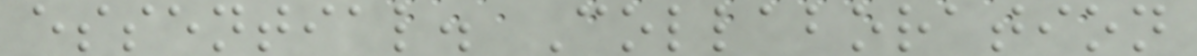essential. Collaboration
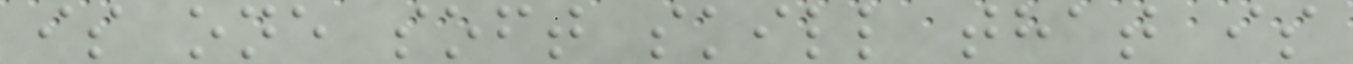is one soft skill that is
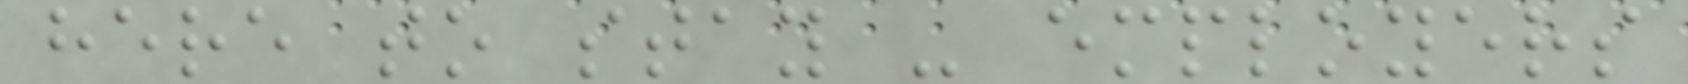here to stay - employers
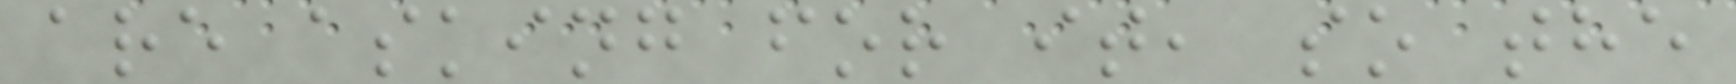are asking for it, so the
